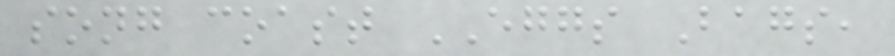song coast EGGS Bags,
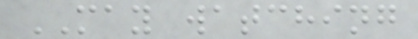MAY watching
